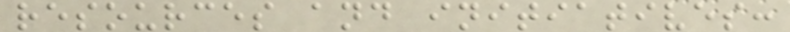resources and initiatives:
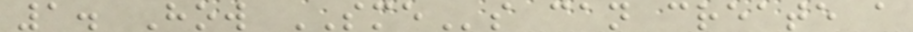1. How SMEs can create a
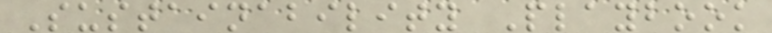Sustainability Playbook
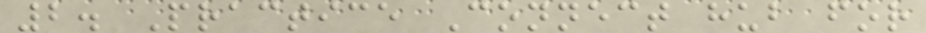2. Practice Connect hub for
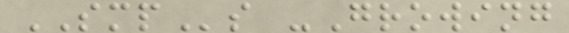SMPs -Growing
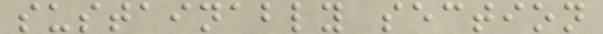sustainably section
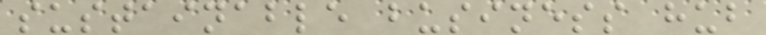sustainable business hub
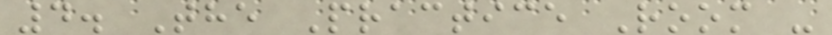4. The Practice Room -
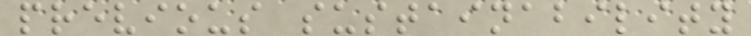previous sustainability
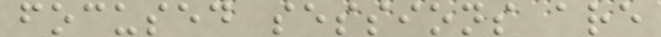focused sessions are
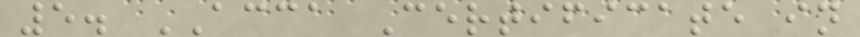5. ACCA Certificate in
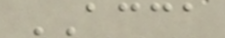ACCA
